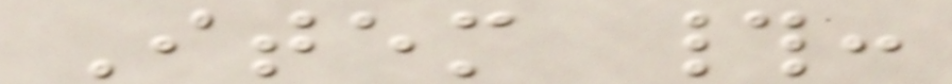Item #:
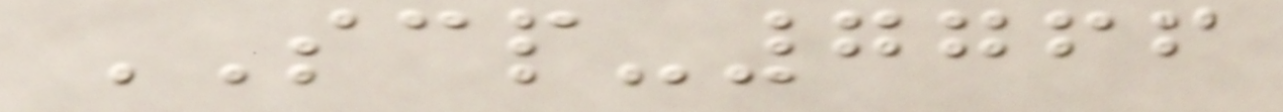SCP-7766
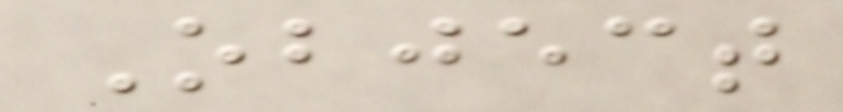Object
